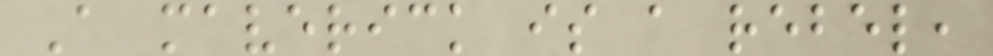A maverick is a rebel,
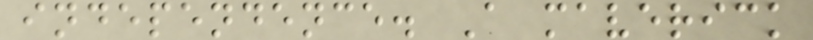independence. A maverick
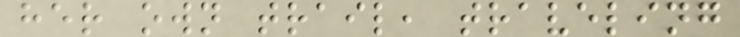her own trail, traveling
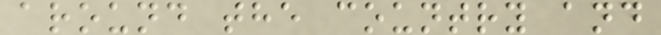around the country and
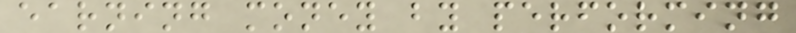earning money by performing
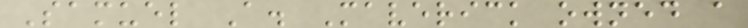Samuel A. Maverick owned a
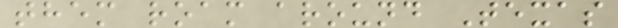them roam around Texas
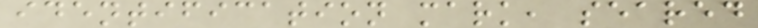identification mark, seared
